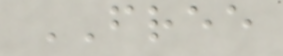FREE
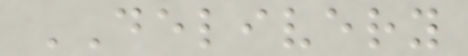DELIVERY
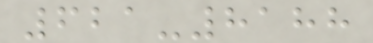621-8188
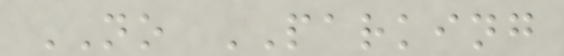NO PARKING
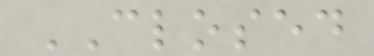CLOSED
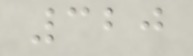320
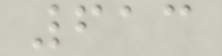613
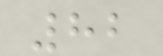82
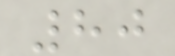80
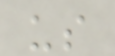us
